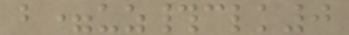b=uz#clk0
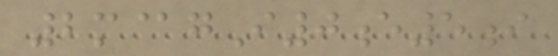2m@gI0e5i
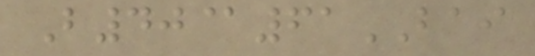B40@61BAI
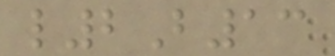l2B13
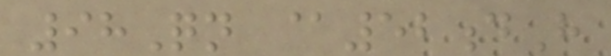98Qn @52dH
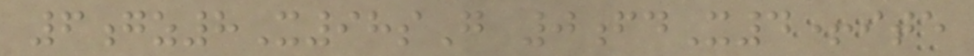6gz8X98sG 0fdX4+ite
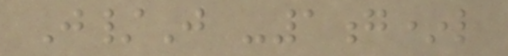J/J -1g*l
